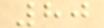80
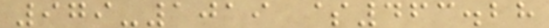979-1019 $463.28
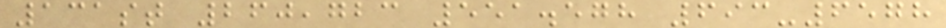131st 260,723 551.578 693-6578
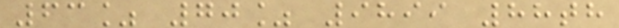63% 70% 9899 88th
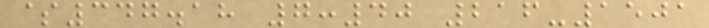$347.18 7:40 216-1501
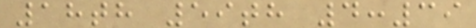18th 59th 4:39
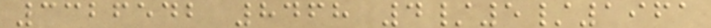3326542 8468 4/5/1961
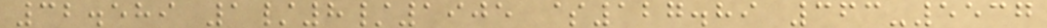32.589 1/8/1905 $127.89 363-5537
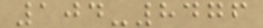104-8476
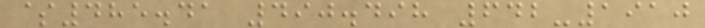$485.41 490.498 642-1910
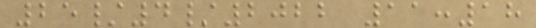25/4/2022 11:18
